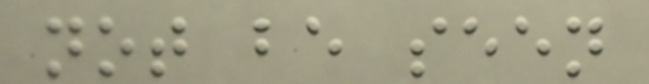not be seen
